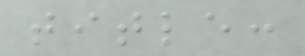title:
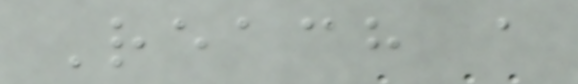Reach a
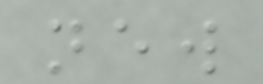new
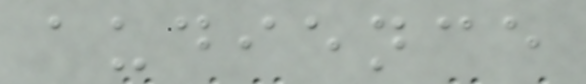audience
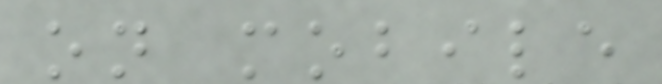on mobile
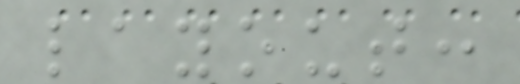layout:
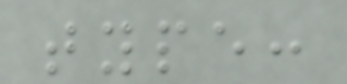type:
